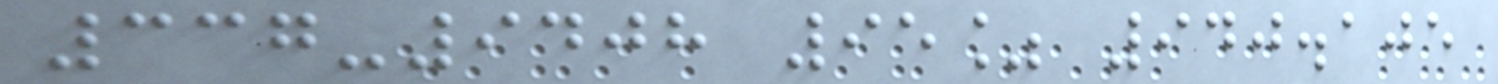337-9408 95% 940.105
